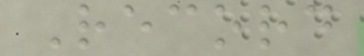Record
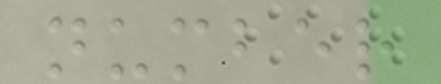number
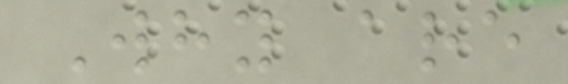Why are
